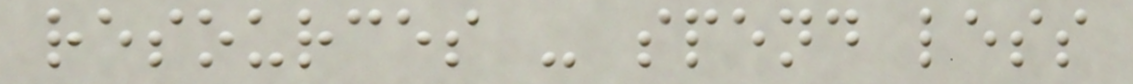resources - spend less
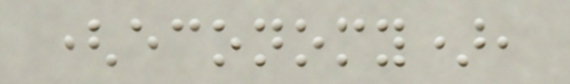(economy),
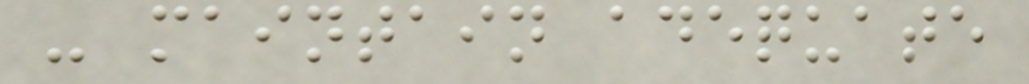- maintain adequate
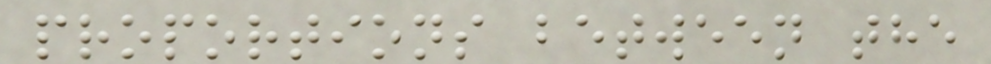proportions between the
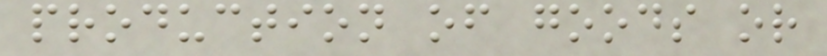production of goods or
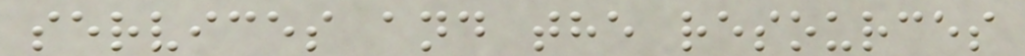services and the resources
